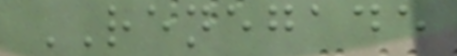RENEGADE
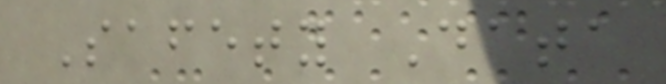Safety Data
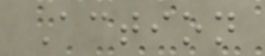Action
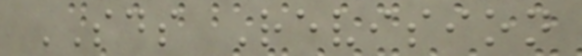SDS Revision
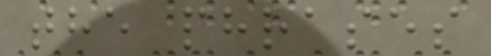the phrases
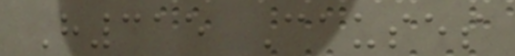H315 Causes
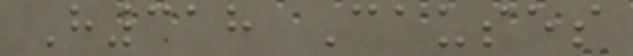H318 Causes
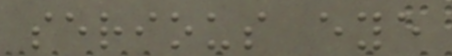serious eye
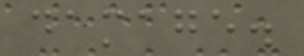damage.
